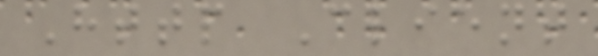Http Client
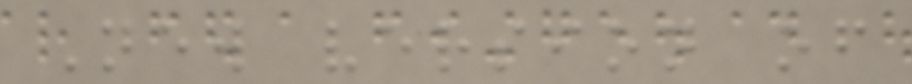New version of
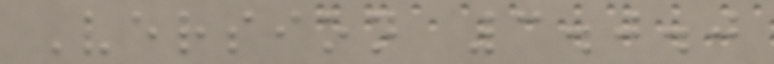Version 3.0.0
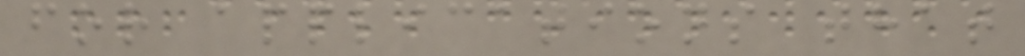for applications that
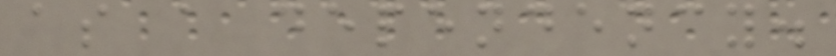as a dependency.
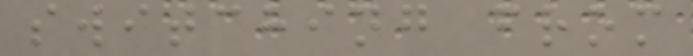switching from
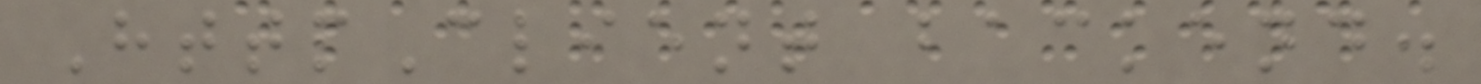HttpClient backend.
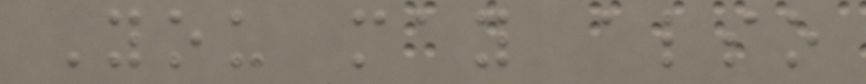You may also
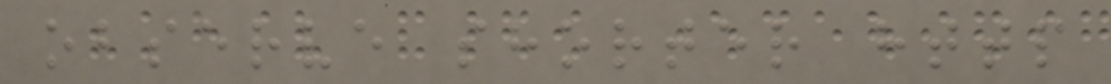observe shorter http
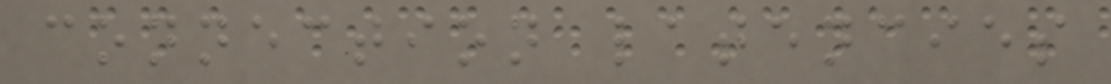connection latencies
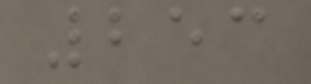253
